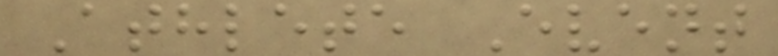Athlete Event
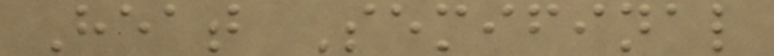Heat Semifinal
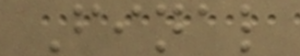Final
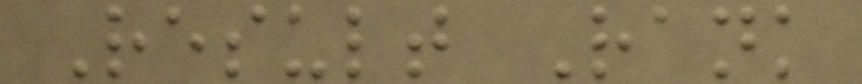Result Rank
